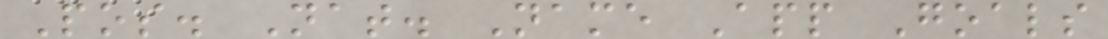Pos. Nat. Name App Goals
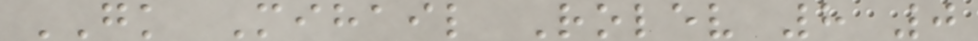GK Mihail Rolev 8 0
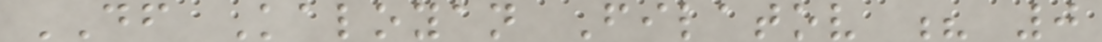DF Kaloyan Filatov ? 0
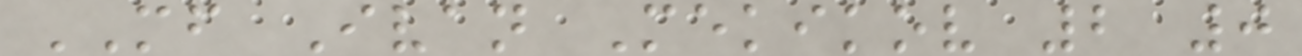MF Ivan Mekikov 2 0
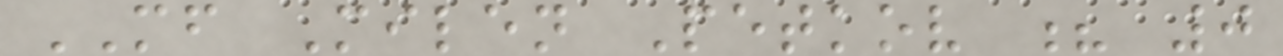MF Milen Petkov ? 0
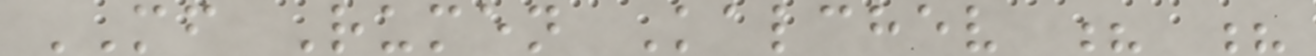MF Rumen Kalchev ? ?
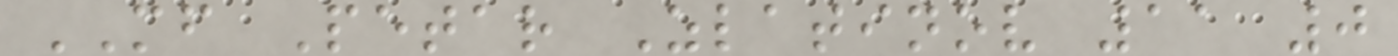MF Petar Zlatinov 11 0
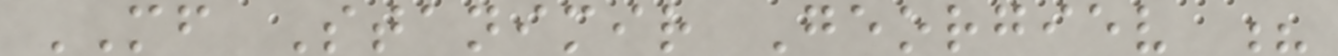MF Stanimir Georgiev ?
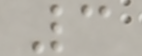3
